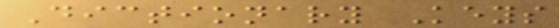Dictionary Keys
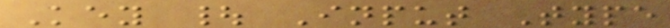Key | Input Type
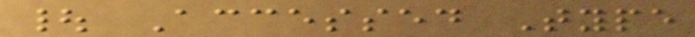| Accessed Type
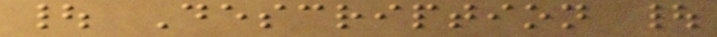| Description |
